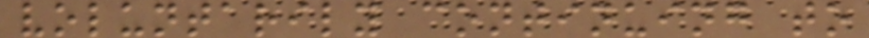voluntarily continuing to
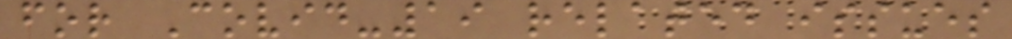for Covid-19 related issues
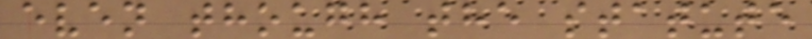even though the statute
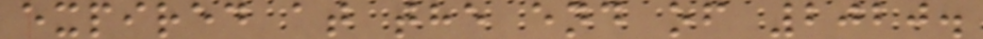expired at the end of 2020.
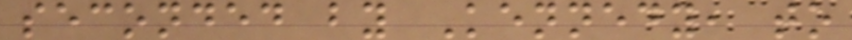seconded by Kennedy, to
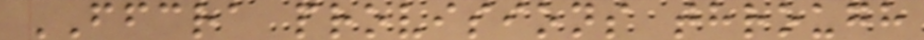FFCRA provisions through
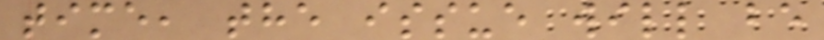time, the issue will be
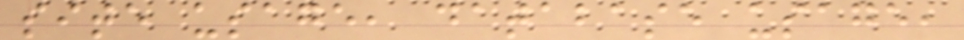site usage, database usage,
